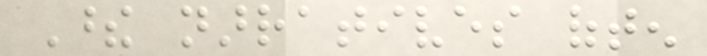These narratives often
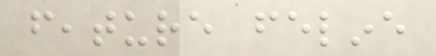feature feline
